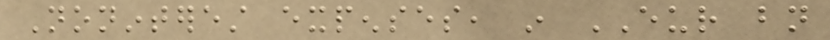Noninterest expenses, in EUR bn
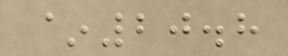~20.8
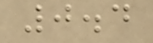0.4
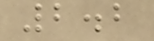2.2
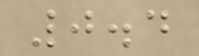0.4
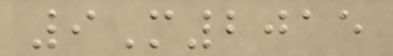9M2015
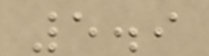5.9
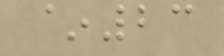~23
